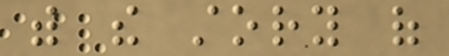with the story of
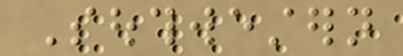Southwestern
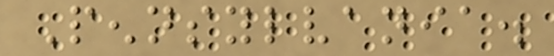Pennsylvania.
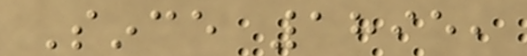Since 1895,
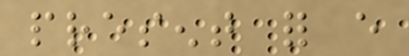present for every
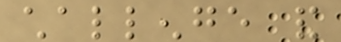challenge and
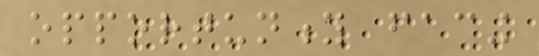opportunity facing
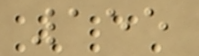155
